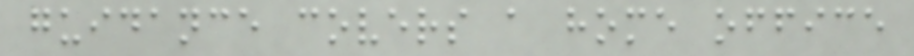guidance covers a home office
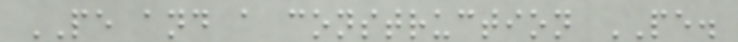PE and a construction PE.
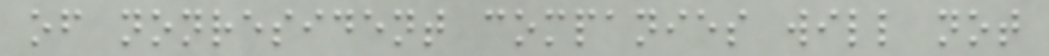of nonresident companies will not
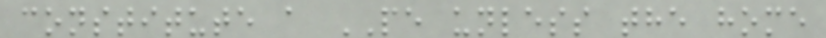constitute a PE unless the home
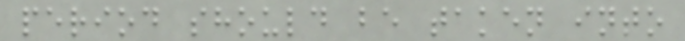period should be taken into
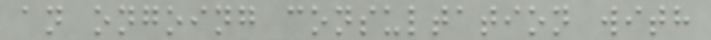an ongoing consultation with
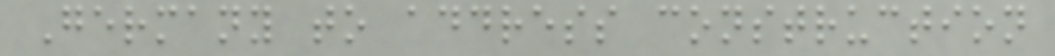Germany to address construction
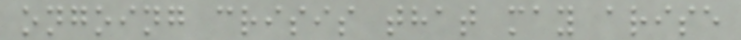ongoing crisis that may arise
